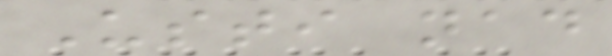Usti nad
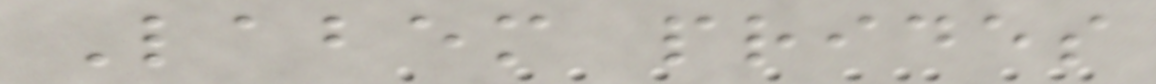Labem prides
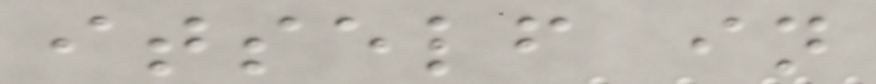itself in
